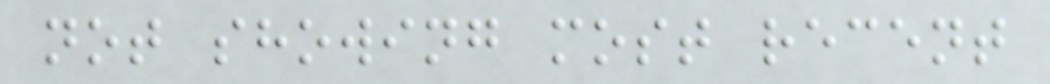not showing most recent
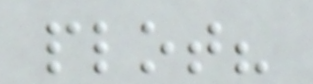plot?
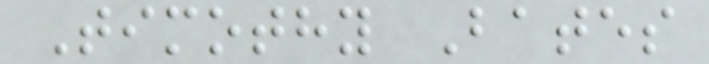Timothy Bates
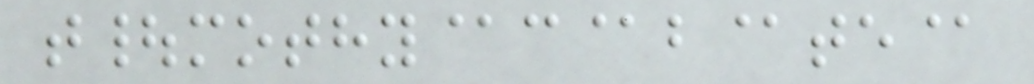t|mothy@c@b@te@
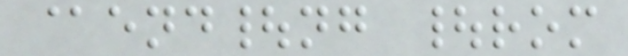@end|ng |rom
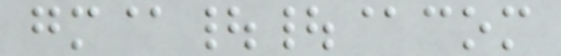gm@||@com
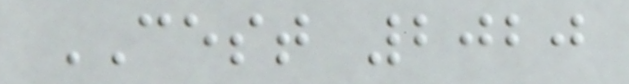CEST 2020
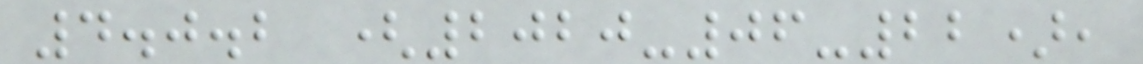4.0.2 (2020-06-22),
